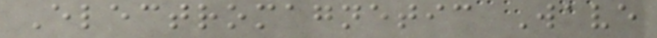Electromagnetic Wave
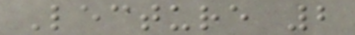Lecture 2
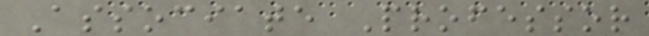Associate Professor
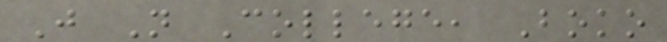J N College, Boko
